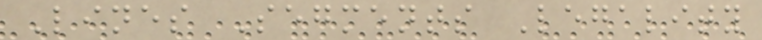Lines Segments Legality
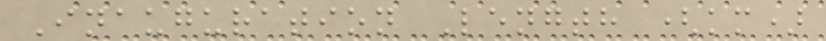Inauguration Length (km)
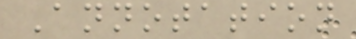Annotation
